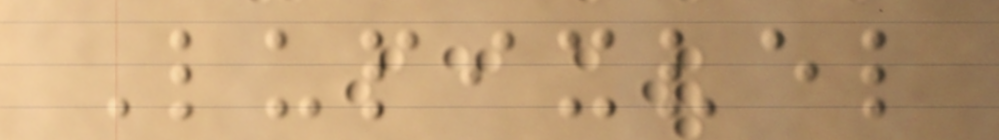Lupixvel
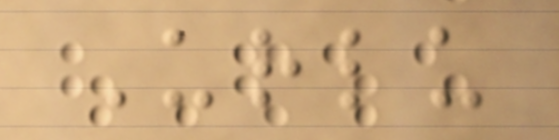Urlu
